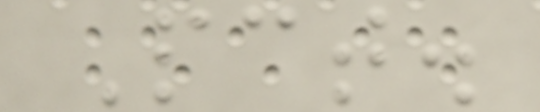Pct.
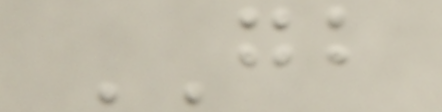GB
